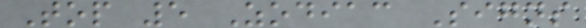Top 5 Zodiac Signs
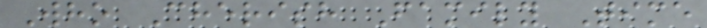Who Cherish Family Time
